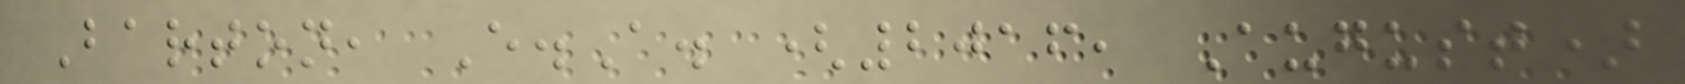Barton, E.A. (2016, August)
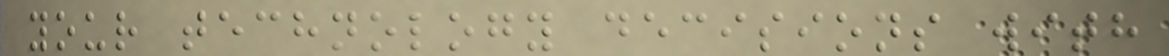your technology decisions with
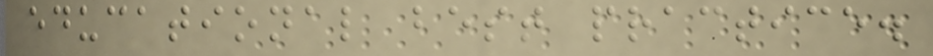educational best practice.
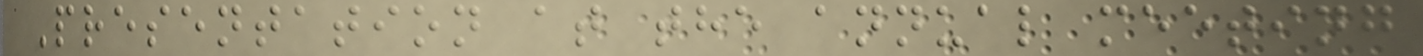Presentation at the annual meeting
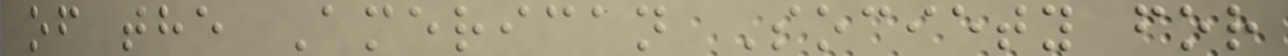of the American Society for
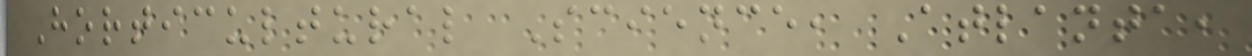Horticultural Science, Atlanta,
